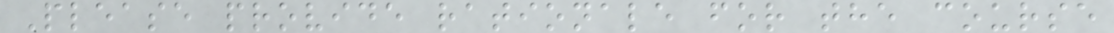Please provide rationale for the course
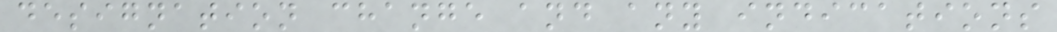designation change and any indications
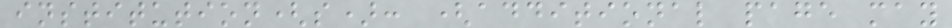institution(s): (additional page may
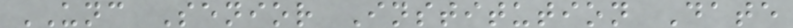UNC Senior Institution Date
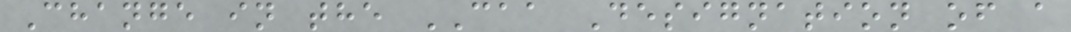Change in the CAA Designation of a
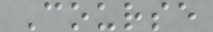Course
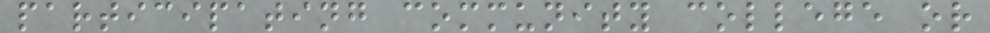participating community college or
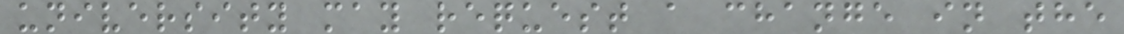university may request a change in the
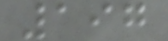197
